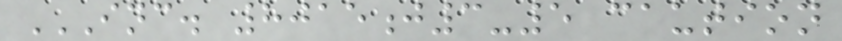INC. 8015J3-5 CAUTION
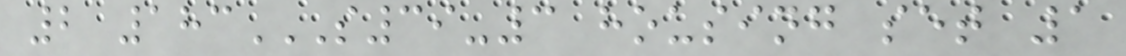2 183S39-3 HOUSING SET 1
